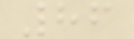86
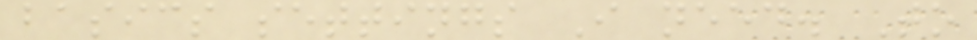basics settings I need. To
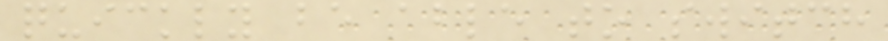quickly be able to switch
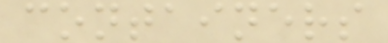containers
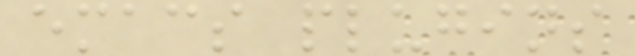emacs plugins
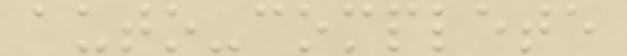auto-complete
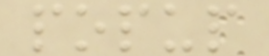popup
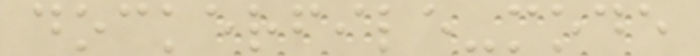dockerfile-mode
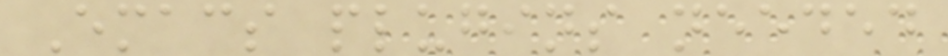Emacs plugins needed
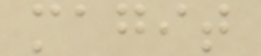magit
